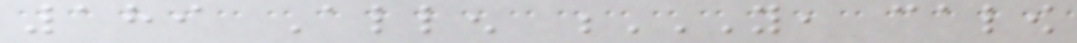189 Allen Y, CALOW
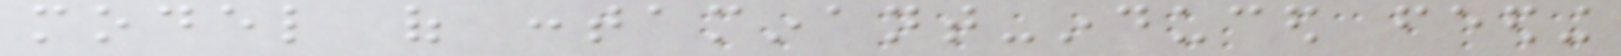model of contaminant-induced feeding
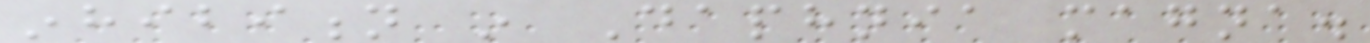inhibition in Daphnia magna.
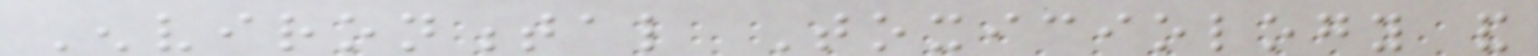Environmental Toxiciology and
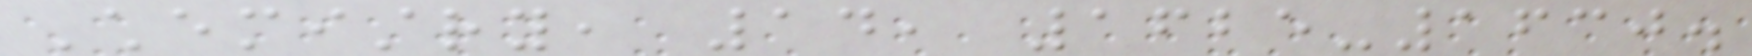Chemistry, 14, 1625-1630.
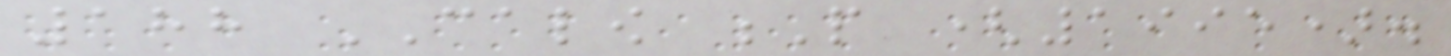188 CALOW P (1995).
